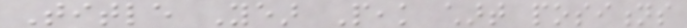Title Year Peak chart positions
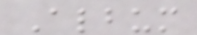Album
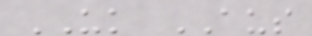UK AUS
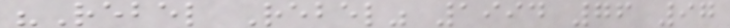"Rebel Rebel" 1994 76 97
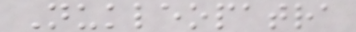Nukleopatra
